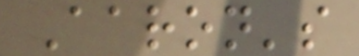Aaron's
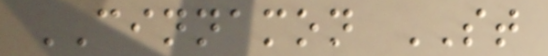CINNAMON ST
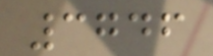3746
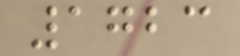1723
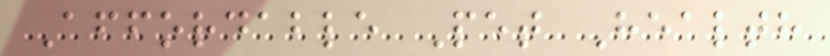Affordable Pet Health
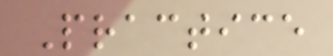Practice
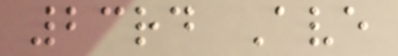23rd Ave
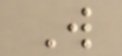W
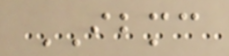IBMC
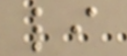li
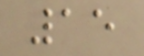15
